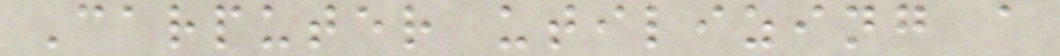Carputer utilizing a
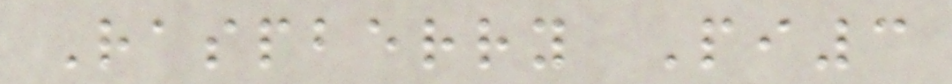Raspberry Pi3
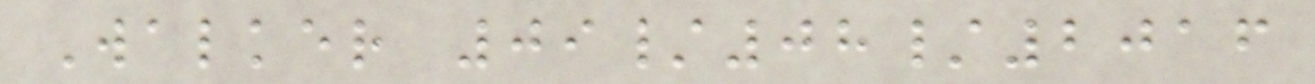Walker 09/08/2016
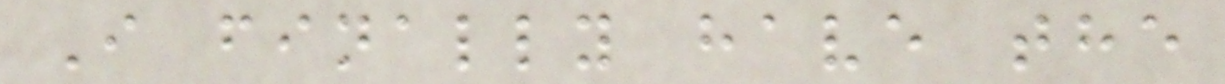I finally have the
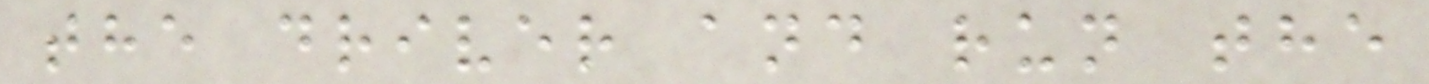the driver and run the
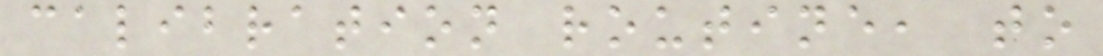calibration routine, to
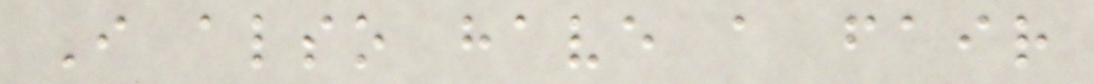I also have a fair
